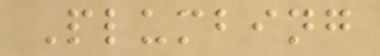Plumbing
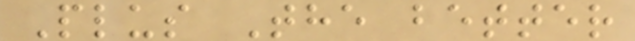Plus The better
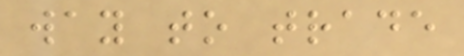way to trade
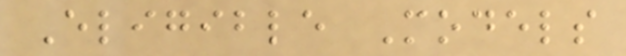Eligible Models
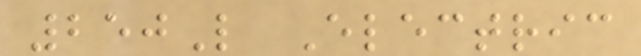250L Electric
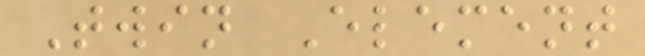Twin Element
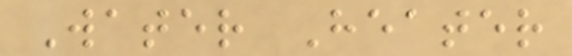Water Heater
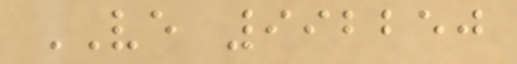VE 992250
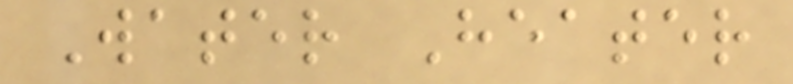Water Heater
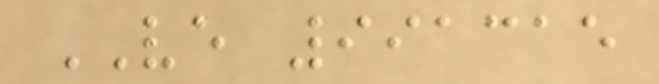VE 991315
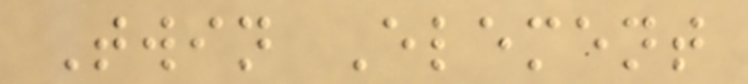Twin Element
